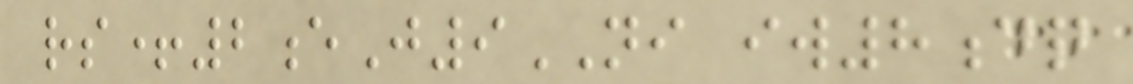rs+2eJ9NI iw8dq
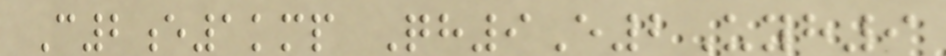C2e1kmp Qh9E2Uyh9
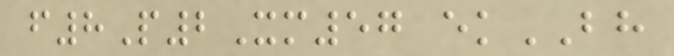f8P2Xm57 ekBH
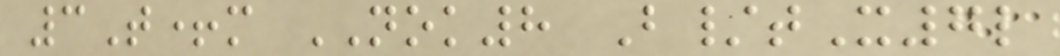3T+m NOK8 B/tX7l
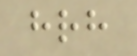hrh
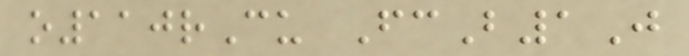o110rCu FcB1J
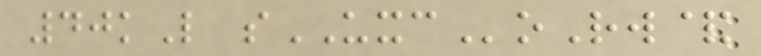40kL sUXCoRw&
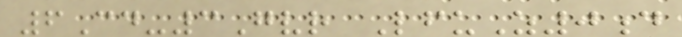6Cd-3Gvr LfuZ0d
